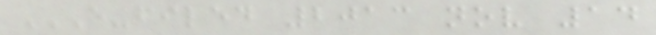E-FILED 2013 NOV 14
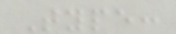Type:
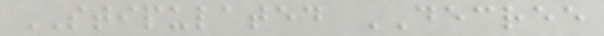STIPULATED DECREE
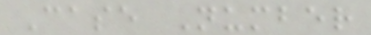Case Number
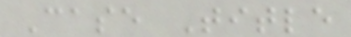Case Title
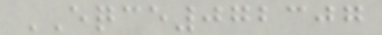EQCE072307
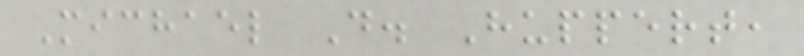Michael D. Huppert,
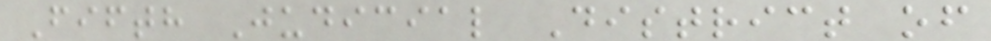Fifth Judicial District of
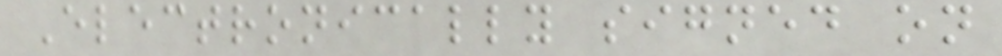Electronically signed on
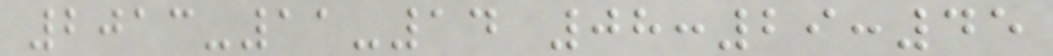2013-11-14 08:29:45
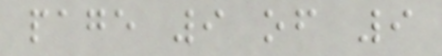page 9 of 9
